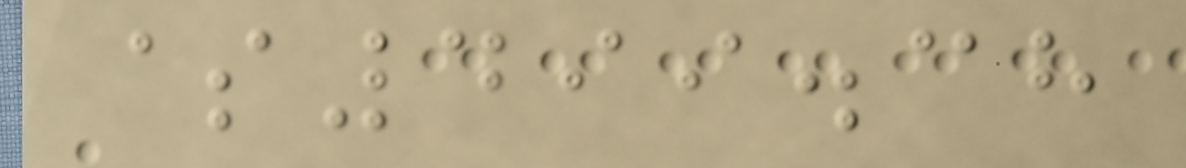$499.38
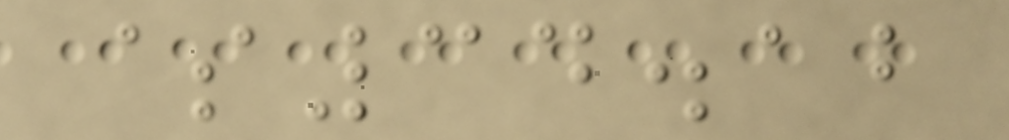$34.12
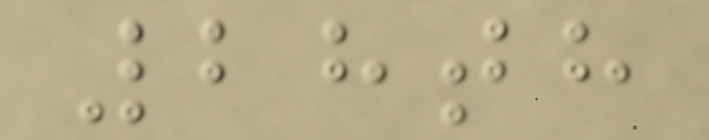28th
